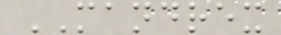MANDREX
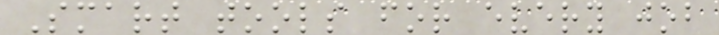Smart tools for every job
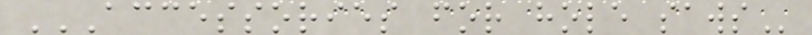ACCESSORIES FOR HOLE SAWS
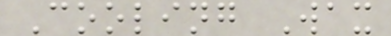Cooling Wax
